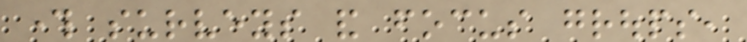through surveys and focus groups,
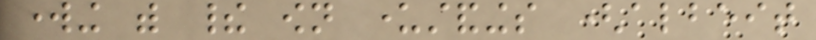working with their own understandings (albeit
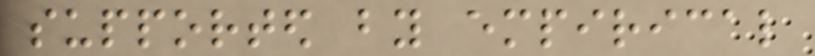supported by empirical
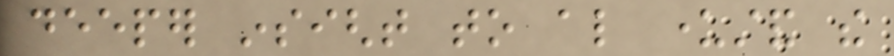deeper insight to also understand the
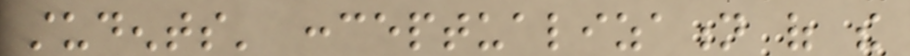students' conceptualization of the
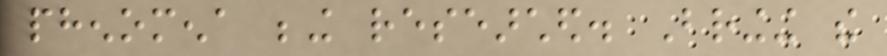phenomena being researched. Bringing the
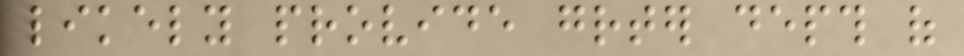likely provide greater depth of
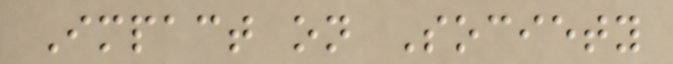Impact on Society
